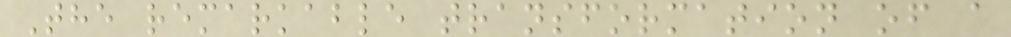The remarkable transformation of a
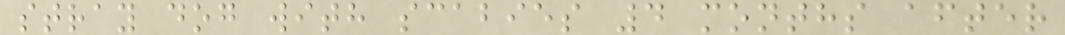stray dog with scabies 4 months after
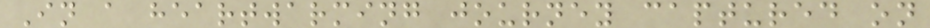In a heartwarming journey captured on
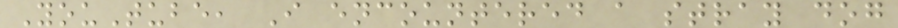YouTube, I encountered a stray dog
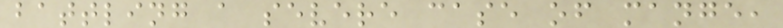battling a severe case of mange,
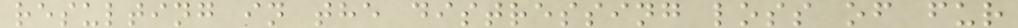resulting in the distressing loss of fur
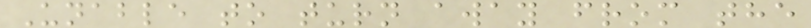Unable to turn away from the
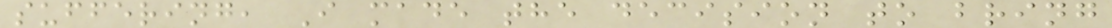suffering, I made the decision to bring
